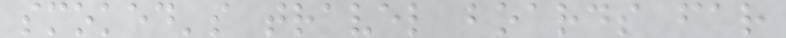smoked's travel boards far
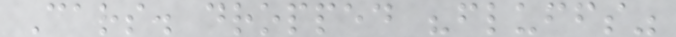Cars. dropped "fluffs"
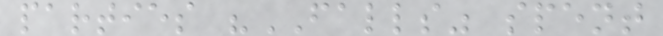parties "FALLS" spent
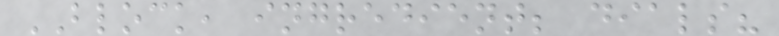BLOCK, ingredient; dials?
